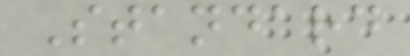Standard
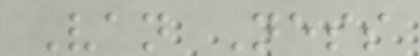Van Ness
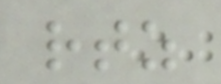rtz
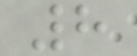8
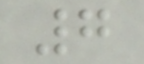7
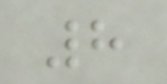8
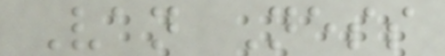Van Ness
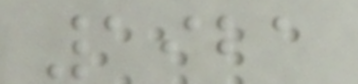1921
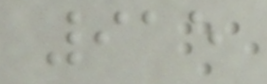915
